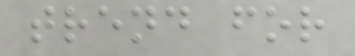trend for
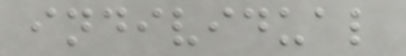individual
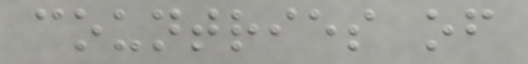countries of
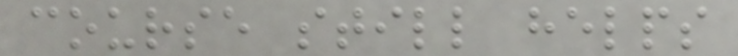course still helps
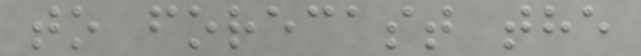to forecast the
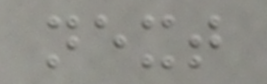next
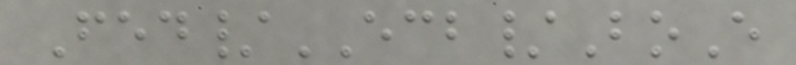Fed/ECB/BoE
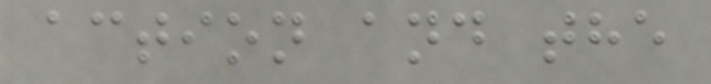action and the
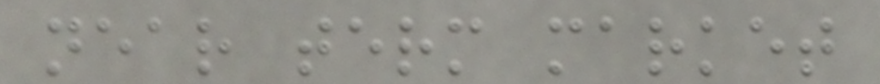near term market
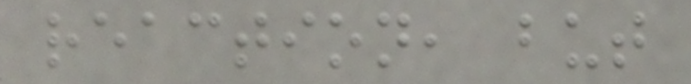reaction, but
